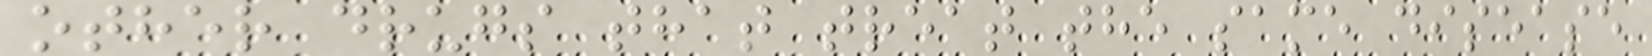other drugs that treat the same disease
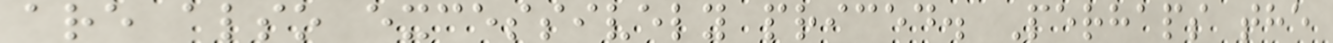are also excessively priced. Perhaps the
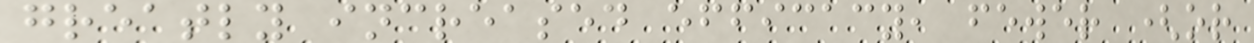greatly increased efficacy, fewer (or
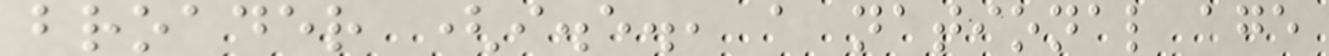broader (i.e., a national age
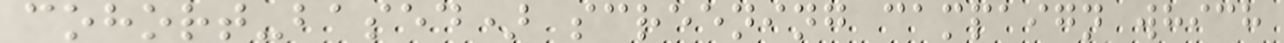cohort-based) screening campaign which
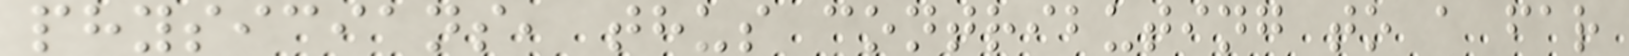physicians, thus contributing to a far
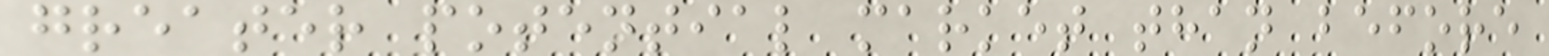greater potential market than before
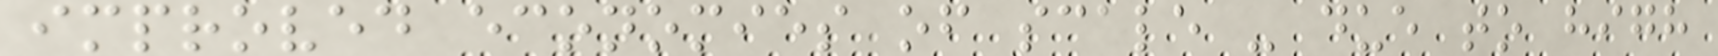improved economies of scale - due to high
